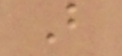B
